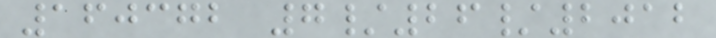160372 7/26/2012
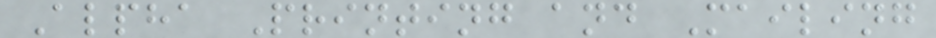Alpha Printing and Mailing
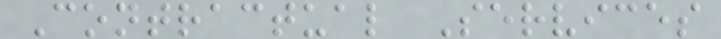Contractual Services
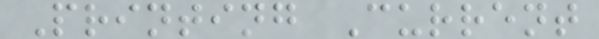Printing Current
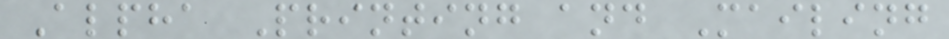Alpha Printing and Mailing
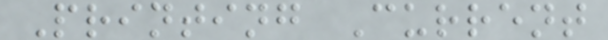Printing Current
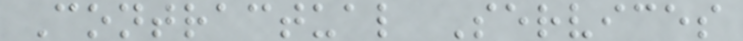Contractual Services
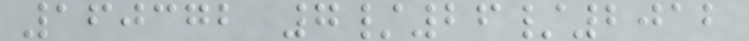160372 7/26/2012
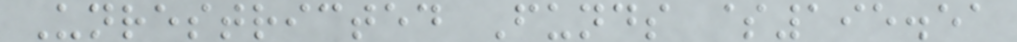Unrestricted Funds $195.51
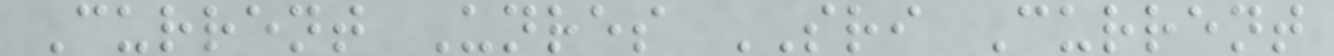Current Unres SRI Current
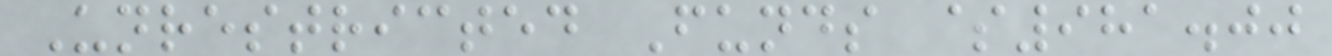Unrestricted Funds $981.00
